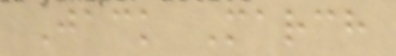Jack March
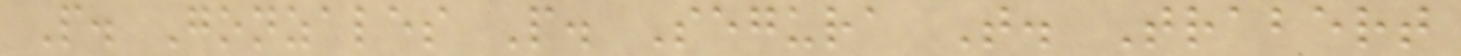P. Gonzales P. Segura T. Trabert
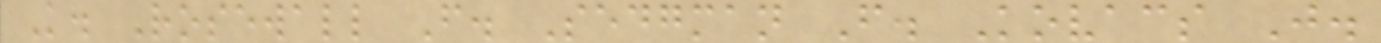K. Rosewall F. Sedgman F. Kovacs J.
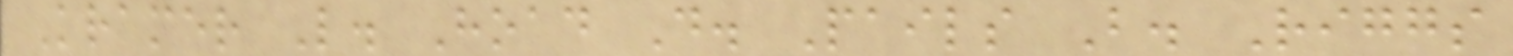Kramer L. Hoad D. Pails B. Riggs
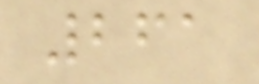261
